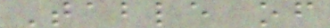Table of
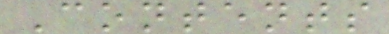Contents
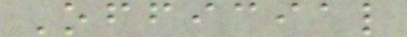Official
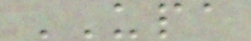UPA
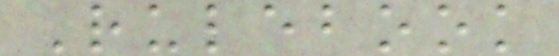Rulebook
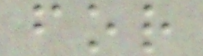for
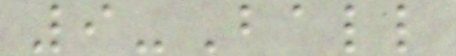9-Ball
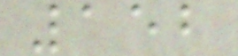152
